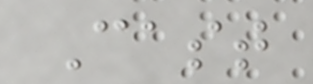Cast
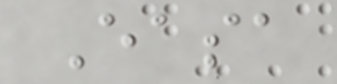Easa
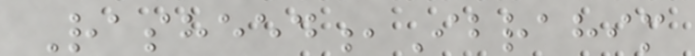Rasheed,Ibrahim
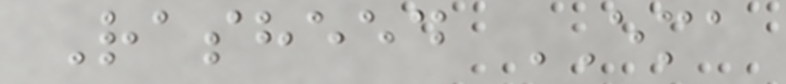Rasheed EMA
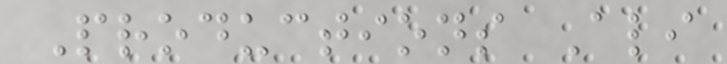Productions Ali
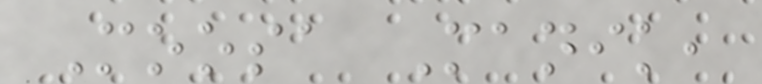Moosa Manik,
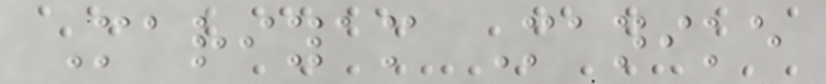Mariyam Manike
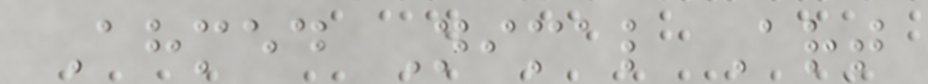Ahmed Nimal Art
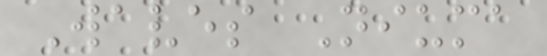Waves Niuma
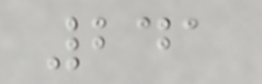241
